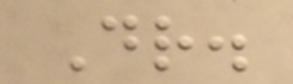Dr.
